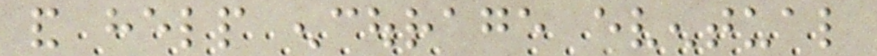and help encourage eventual
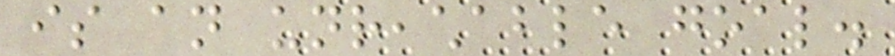is an unreachable goal.
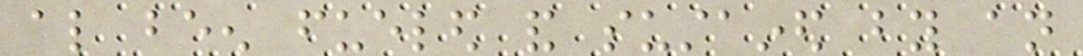also been fueled and sustained by an
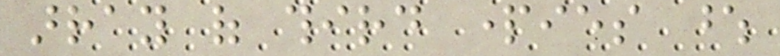array of third parties whose
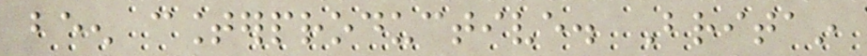been counterproductive. Britain
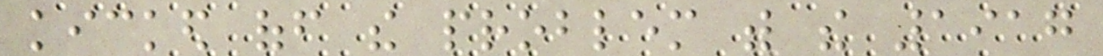kicked off the problem with the 1917
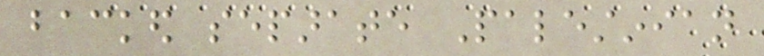backed separate Palestinian
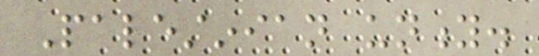Palestinian unity.
